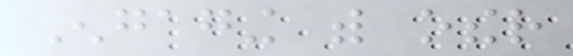Engaging with other
